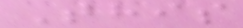This
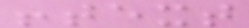!text
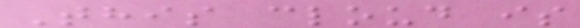This cloud is
